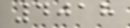4018
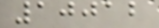10012
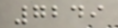7249
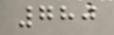780
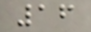16
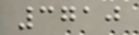3710
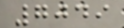7049
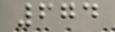674
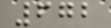672
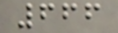666
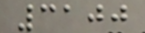3100
